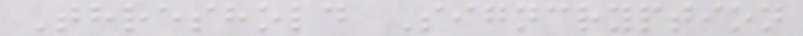Threshold Signcryption
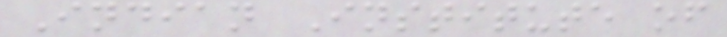Indian Institute of
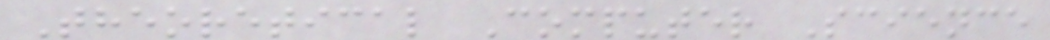Theoretical Computer Science
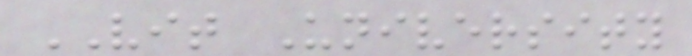VIT University
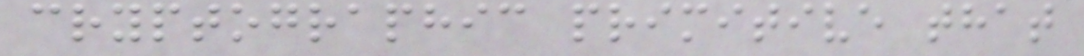cryptographic primitive that
